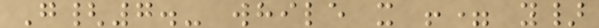G{7.- while x != y}
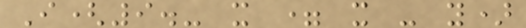I(9.- x = x - y)
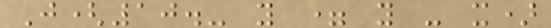J(10.- y = y - x)
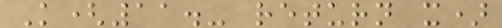K(11.- return x)
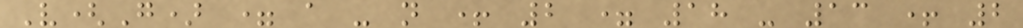V(G) = a - n + 2 = 18 - 13 + 2
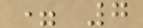= 7
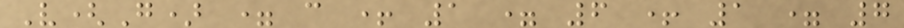V(G) = c + 1 = 6 + 1 = 7
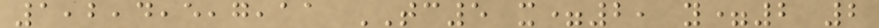1,2,4,5,7,11 TC5 x=2, y=2 2
